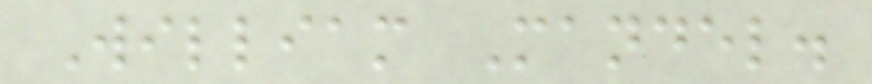William Mandel.
